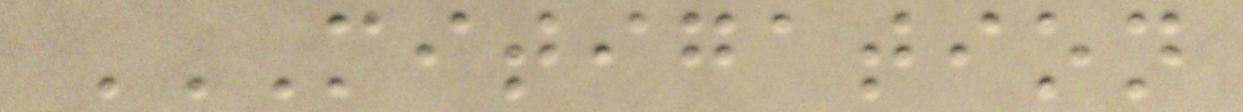MITIGATION
